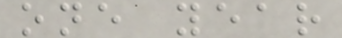one year
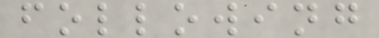following
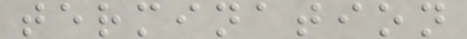termination
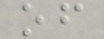of
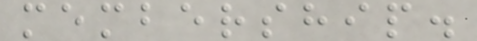membership.
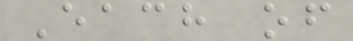Each of
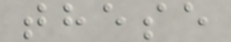these
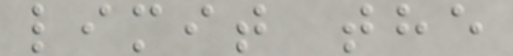limit the
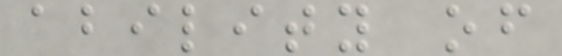ability of
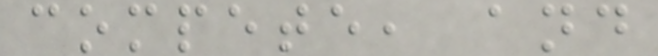compete, and
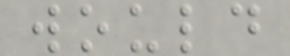would
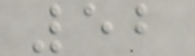52
